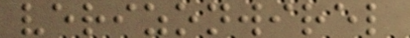verizonwirel
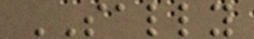SALLY
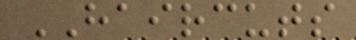HAIRCUTS
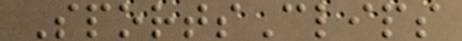SportsClips
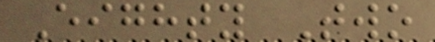Eighty Two
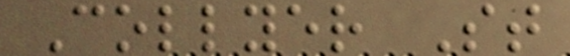Collyer St
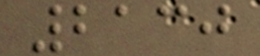2130
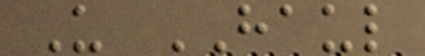U HAUL
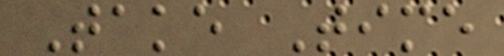Take Time
